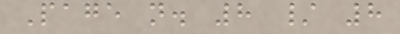Page n. 8 / 8
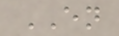EN
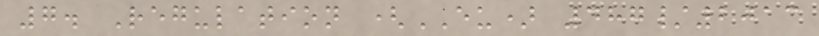7. Regulation (EU) 487/2013
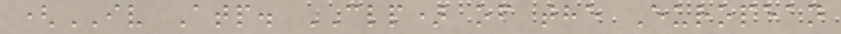(IV Atp. CLP) of the European
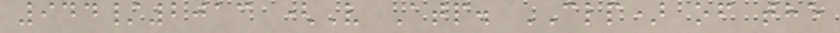944/2013 (V Atp. CLP) of the
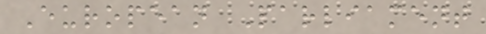European Parliament
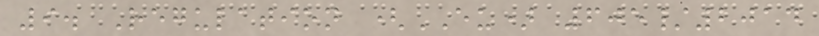9. Regulation (EU) 605/2014
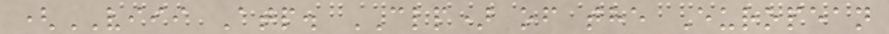(VIII Atp. CLP) of the European
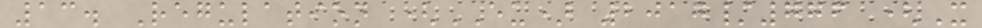13. Regulation (EU) 2017/776 (X
